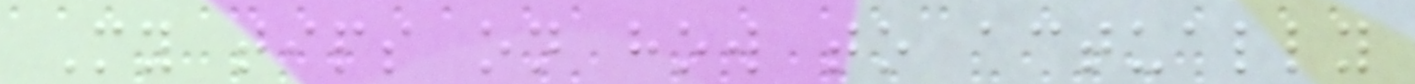My tips on how to actually
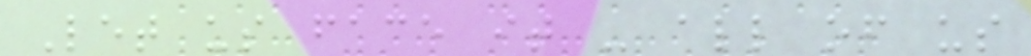Let us face it - all of us
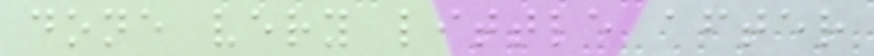done very little after
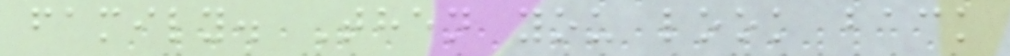family. Then you look back
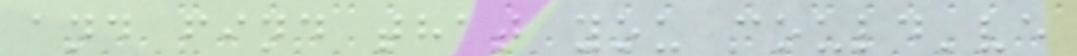and find that you could've
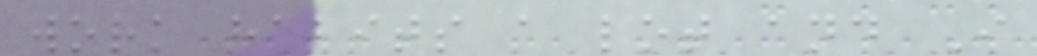work habits a lot and I
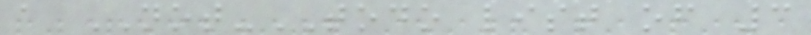a NOT-TODO list of 3
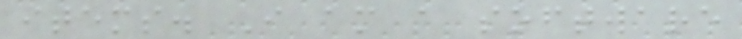items. I am a software
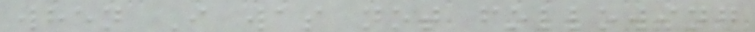when I was not following
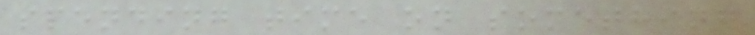spending time on something
